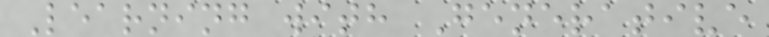Learning with Generative
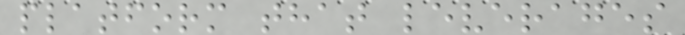platform that leverages
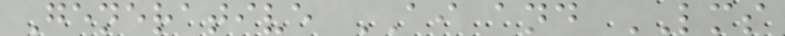Generative AI and LMS
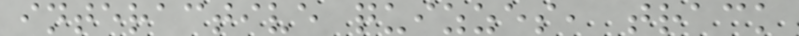interactive quizzes, track
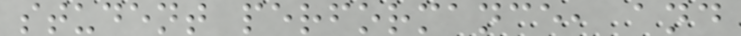student performance, and
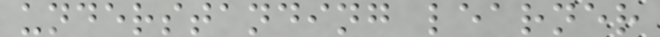understanding learner
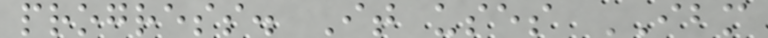progress. It uses IBM
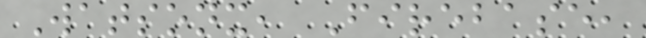Watsonx, Firebase,
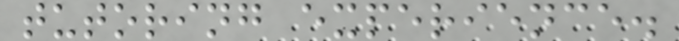tutoring experience.
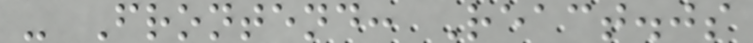- Frontend: React.js
